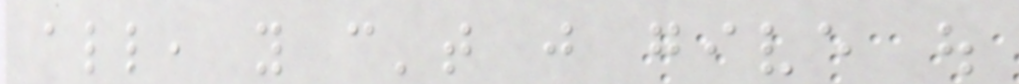all, you can't just give out
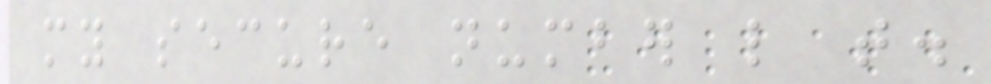my secure number like that.
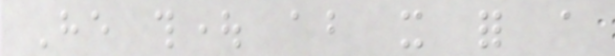He thought about it for a
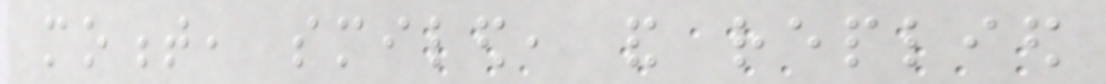moment, smiled, and replied
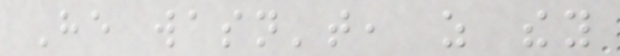He wasn't, as they
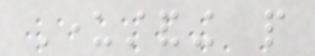Understanding people
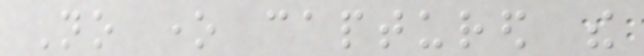No one captured the
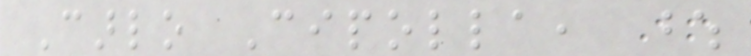Carlo Cipolla, whose
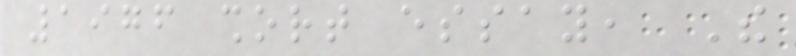1976 short essay, The
